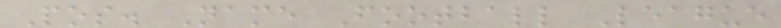Pos. Name Football League
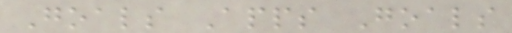Goals Apps Goals
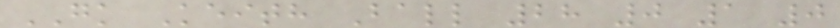GK Keith Ball 28 0 1 0
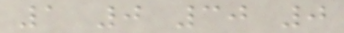1 0 30 0
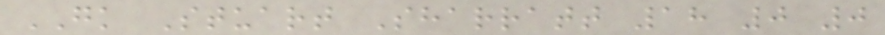GK Stuart Sharratt 18 0 0
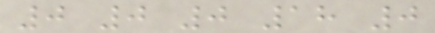0 0 0 18 0
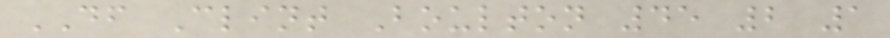DF Clint Boulton 45 2 1
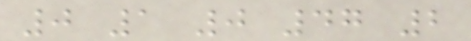0 1 0 47 2
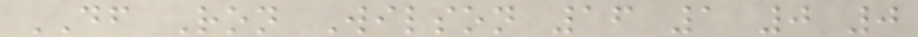DF Ron Wilson 16 1 0 0
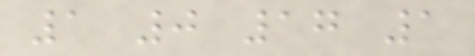1 0 17 1
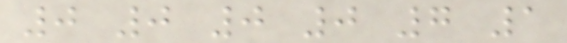0 0 0 0 7 1
